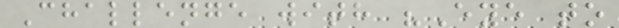Challenge with "Eye to
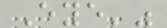Eye'"
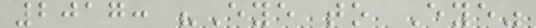2017: "Eye to Eye"
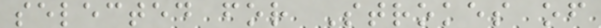selected for Strokes of
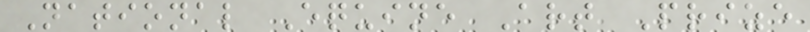National Equine Art Prize
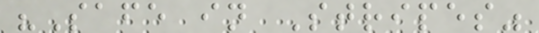"Safe in Stripes"
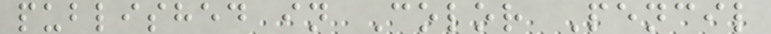published in Color Pencil
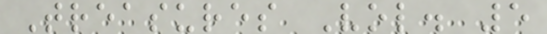Treasures Vol. 5
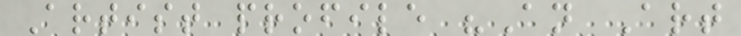Artist profile "An Art
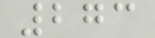273
